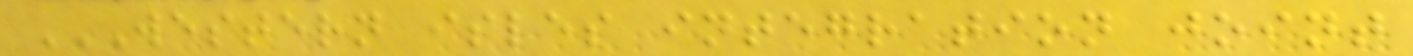WESTERN ISLES INTEGRATION JOINT
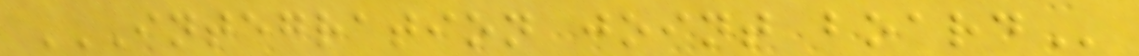INTEGRATION JOINT BOARD
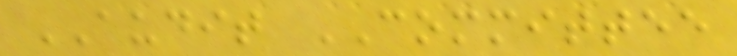AUDIT COMMITTEE
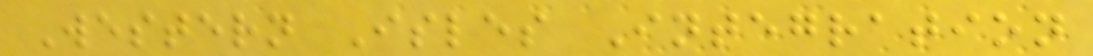Western Isles Integration
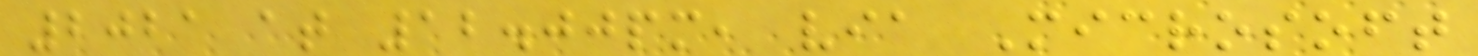2021 at 12.00pm, via Microsoft
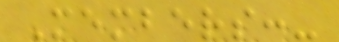Members:-
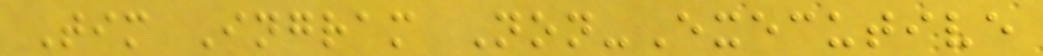Tim Ingram Non-Executive
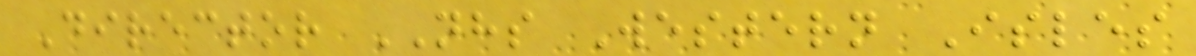Director NHS Western Isles
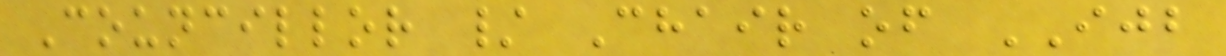Councillor / Chair of IJB
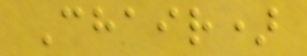Chair)
